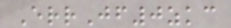ErrJf0zkc
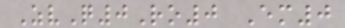ZvQ0Ro0 Em0
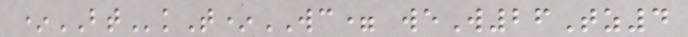*BTkT*WC= weW26Tz4
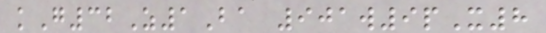kG32Z1Ba 901w9pX8
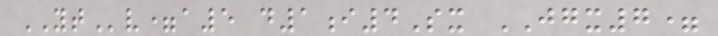YTv=a5 d1i4Sx JGX7=
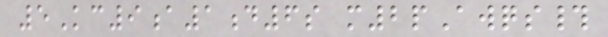5Kc9a1d6s m2pAwqs#
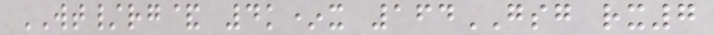WT/rg& 4k*x 164GSG rx7
